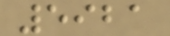5921
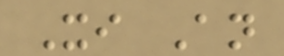Xi An
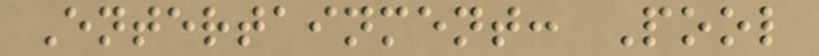Entertainment: Pool
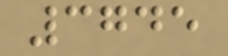3745
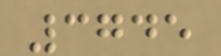3745
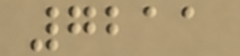7211
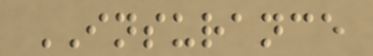INSURANCE
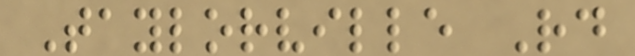Taylorville Rd
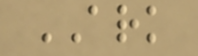ARK
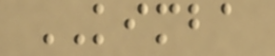KIMBA
